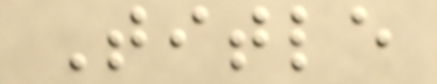Title
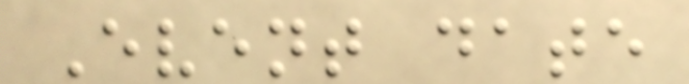Event date
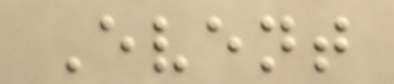Event
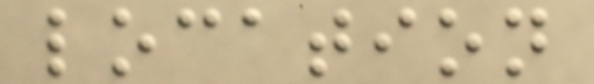location
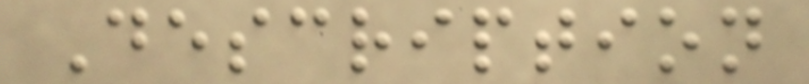Description
